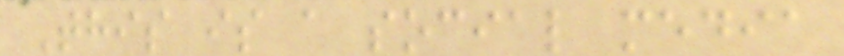This is a social media
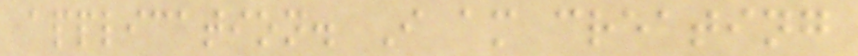application. I am creating
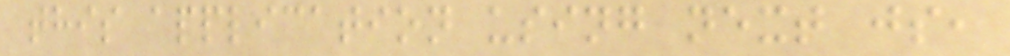this application using next js,
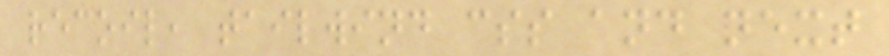recoil, tailwind css and next
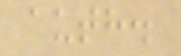auth.
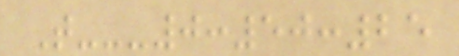T---0:50:25
